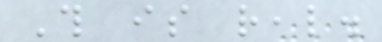This is real.
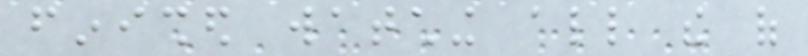finished watching all the of
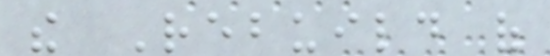the Rebuild of
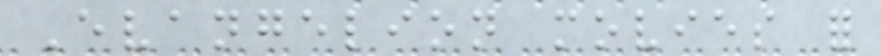Evangelion movies for
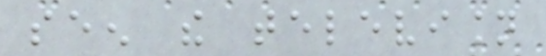seen the television
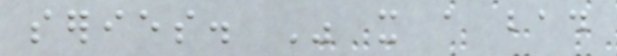series. Was it a bad
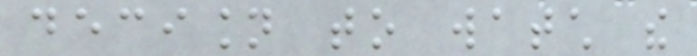decision to watch the
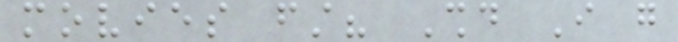movies first? Should I go
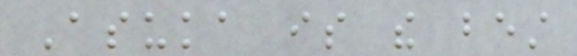Asuka is the best
